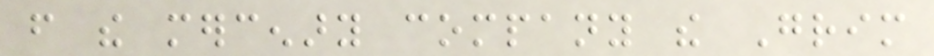from the mercenary company the Grim
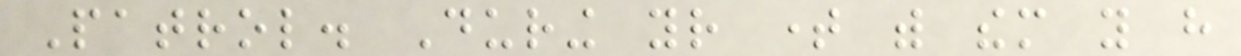Patrol. During your time with them you have
